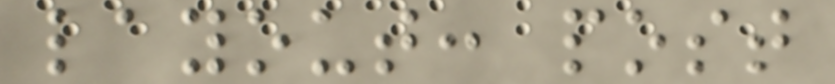layout: post
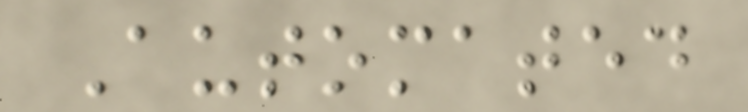Automated
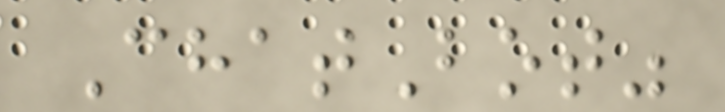ChatBot"
